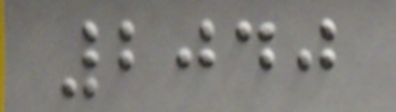2040
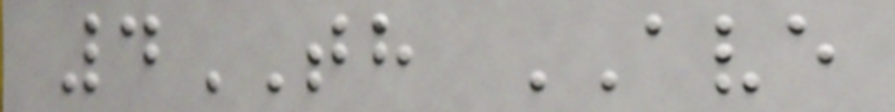4TH AVE
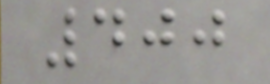400
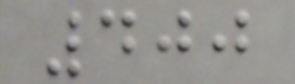400
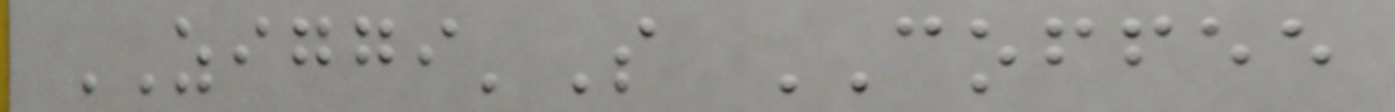ZIGGI'S COFFEE
